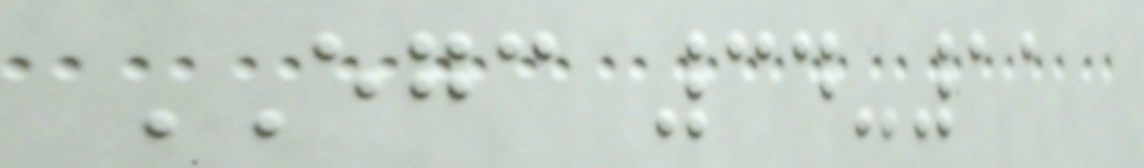EGC 34-11
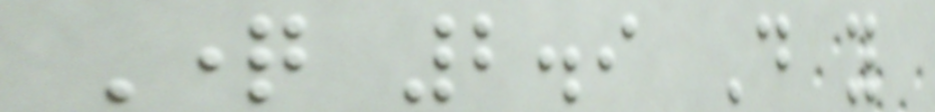Question 2.9 Do you
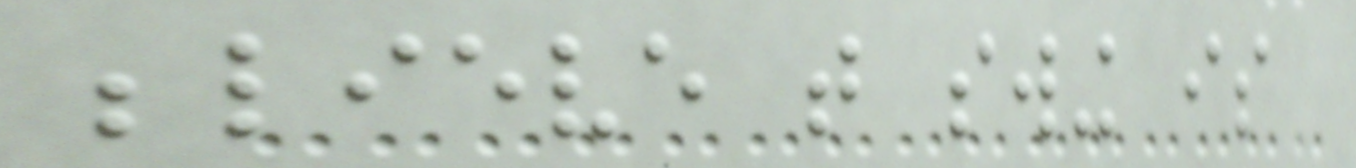believe that swing is
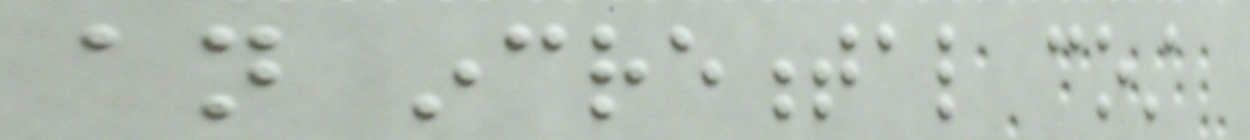an incremental cost
